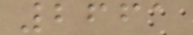2661
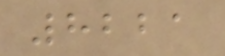8221
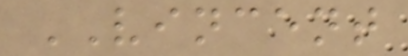VINCENT
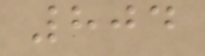804
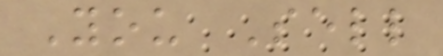You Sell
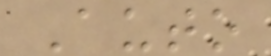Auto
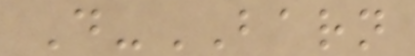D-BARN
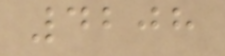4208
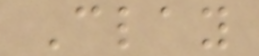Clay
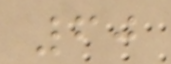60
